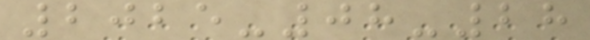2025-08-28
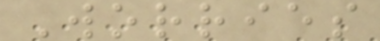Worries
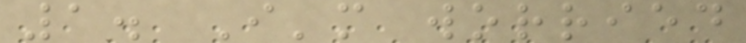1. I'm worried
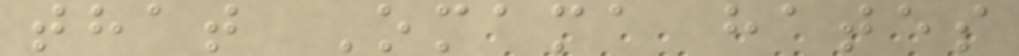that Omama hates
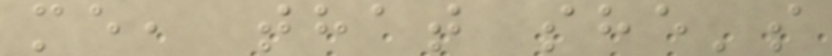me, that she's
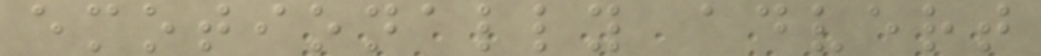emotionally advert
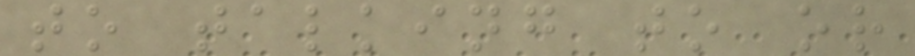to talking to or
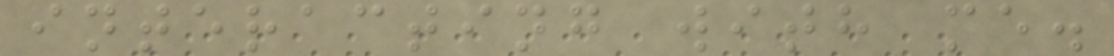interacting with me.
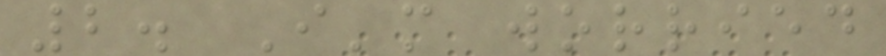2. I'm worried
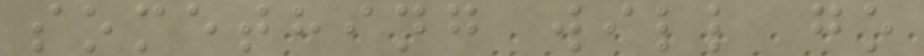something will go
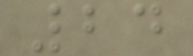24
